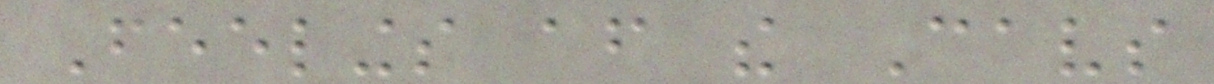Feelings after the Cavs
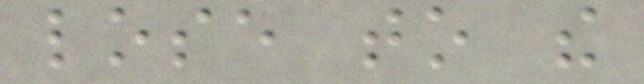lose to the
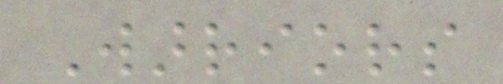Warriors
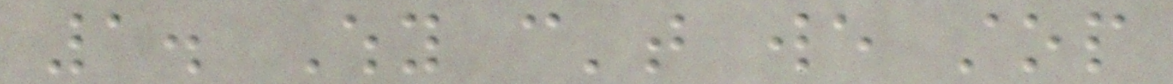1. Why can't we stop
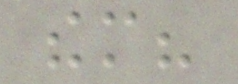them?
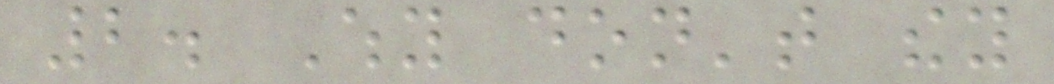2. Why don't they
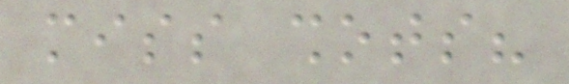miss shots?
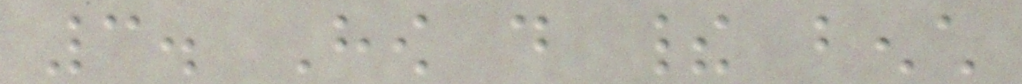3. How do their bench
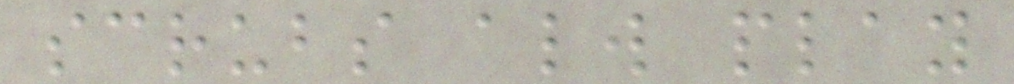scrubs always play
